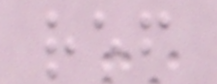ref
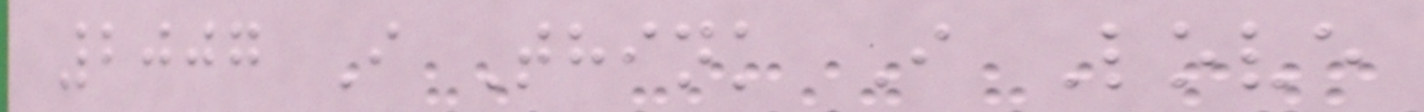2007 I Think I Love
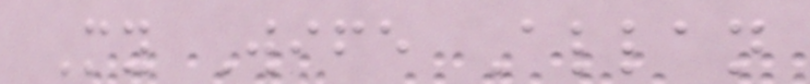My Wife Allan
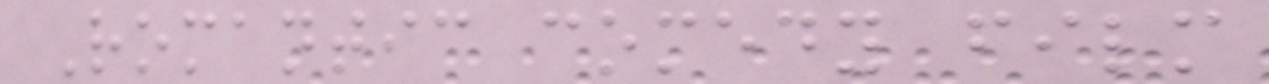Romantic comedy film
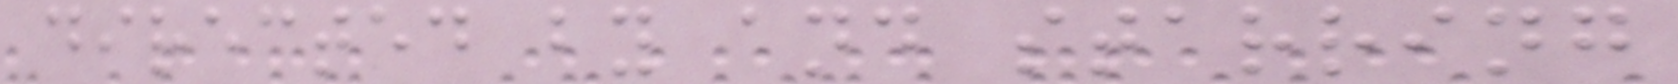directed by and starring
